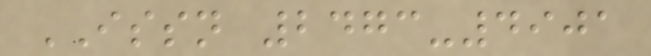ISSN 2473-4901
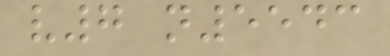v7 n5543
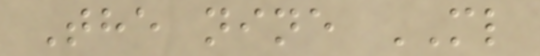The nine ML
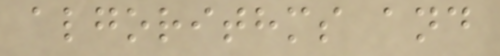algorithms and
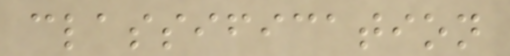classification
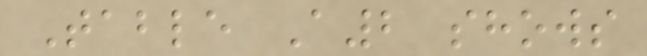Table A2 shows
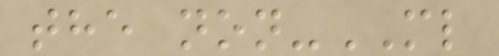the non-ML
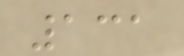131
